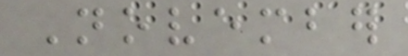November
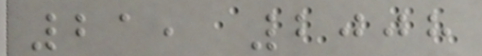21, 2008
